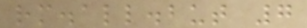rm.all.but 7
